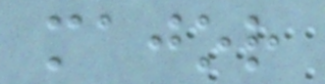major
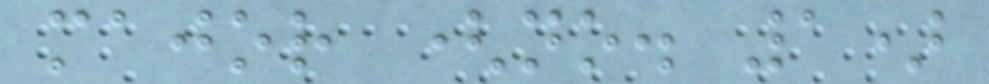major (no. 1)
